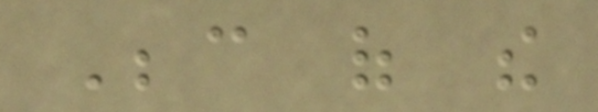Because of the
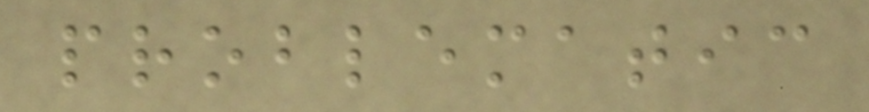problematic
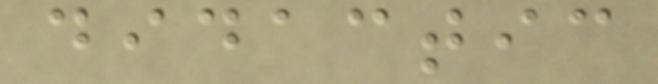didactic
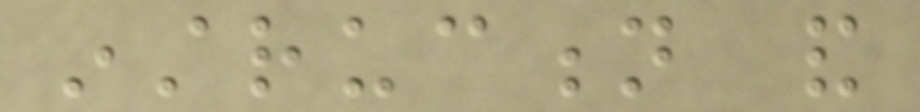instruction and
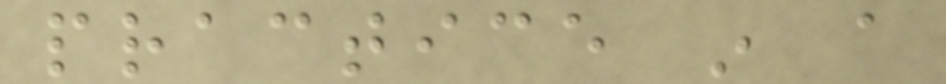practice in a
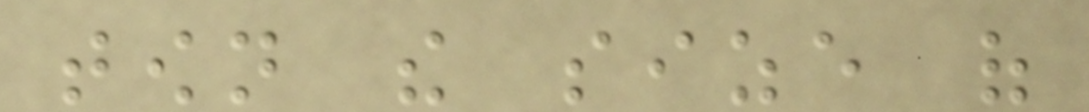town the size of
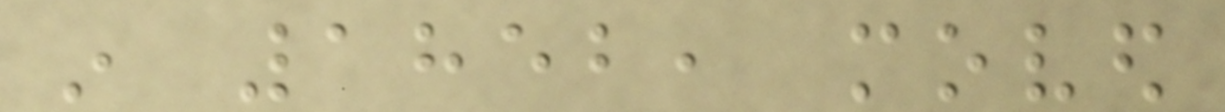in 1852, moved
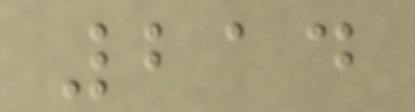214
